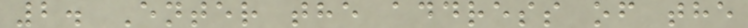2. Enter the address of the
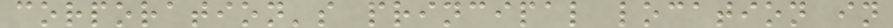corporation's principal location in
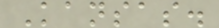Kansas.
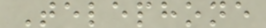Telephone
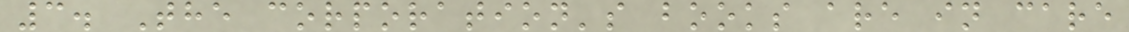3. The corporation's books are in care
